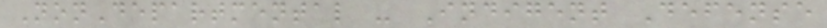NonDepartmental - Indigent Defense
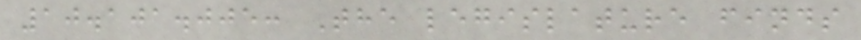10.101.005: The legislature finds
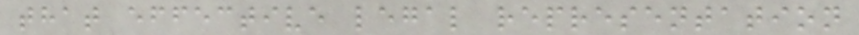that effective legal representation
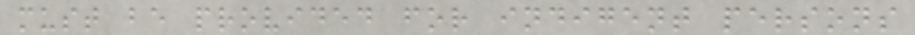must be provided for indigent persons
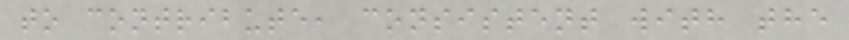to contribute, consistent with the
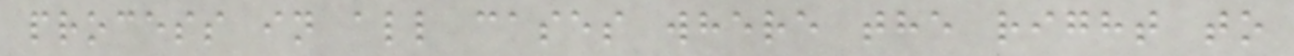process in all cases where the right to
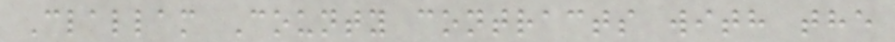Clallam County contracts with the
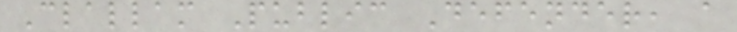Clallam Public Defender, a
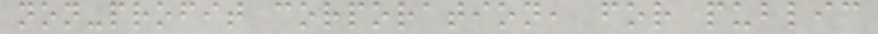non-profit corporation, for public
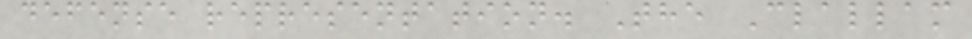defense representation. The Clallam
